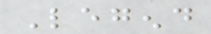Legend
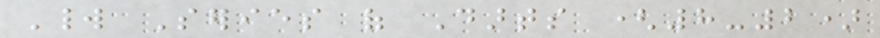World Series of Darts (8-2)
